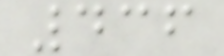436
